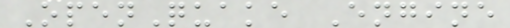OpenQuake Engine
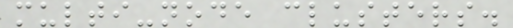multi-node clusters.
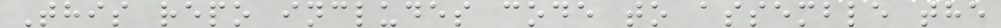This repo includes code to assemble the
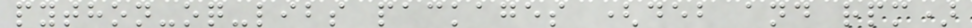python-oq-libs packages (deb and rpm)
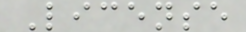License
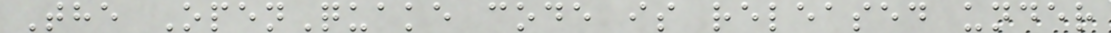The OpenQuake code is released under
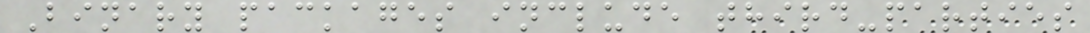Binary packages include third-parties
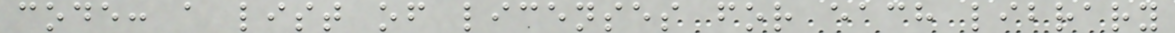code: a list of licenses for each library
